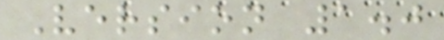Version 1.0
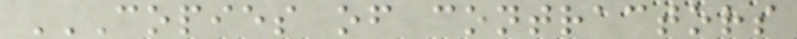COPIES OF CONTRACTORS
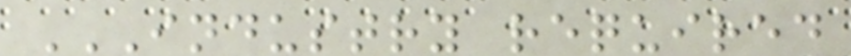INDUSTRY REQUIRED
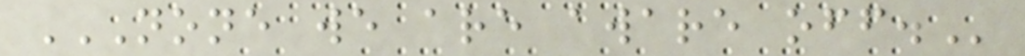NONE WE ARE AWARE OFF.
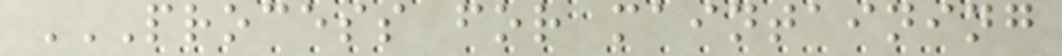PROCESS FOR MAINTAINING
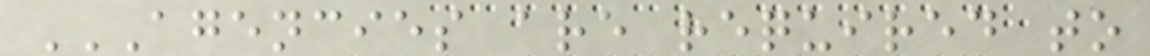AGENCIES ARE REQUIRED TO
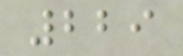229
